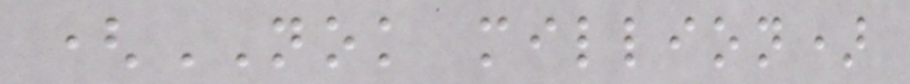(NOK million)
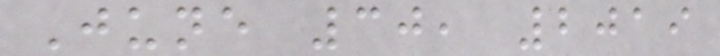June 30, 2019
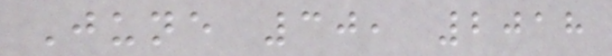June 30, 2018
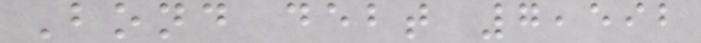Bond debt 7,592
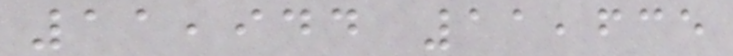11,944 11,635
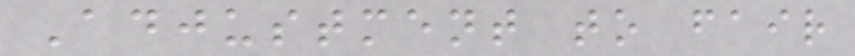Adjustment to fair
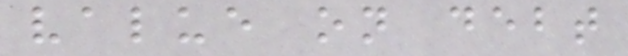value on debt
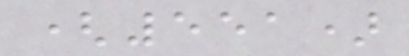(551)
